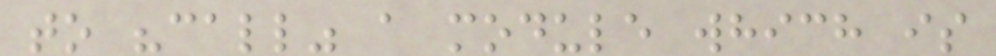to "call" a module which is
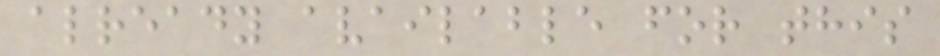already available for this
